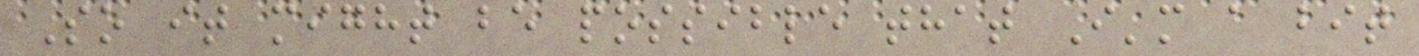So it might be possible that I'm a bit
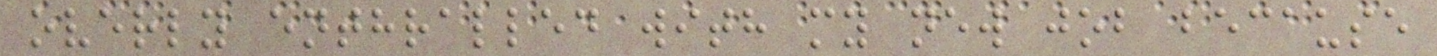overly enthralled with my new job because
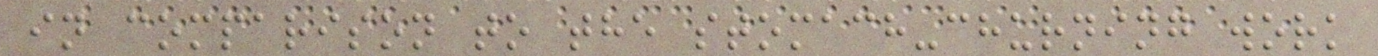in comparison to the stomach-churning work
